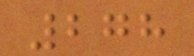278
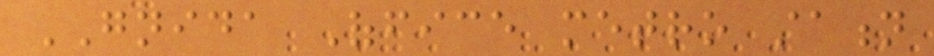GNIDA Office metro station
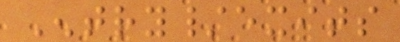Entry/exits
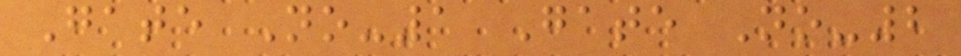Gate No-1 Gate No-2
